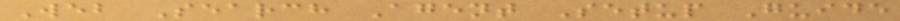Web Search Agent Setup Guide
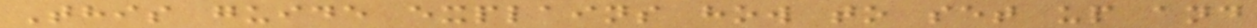This guide explains how to set up and
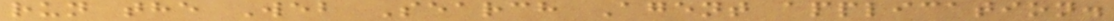run the Web Search Agent application.
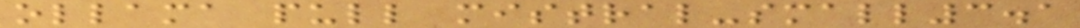ollama pull mistral-small3.1
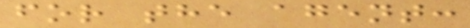for the agent:
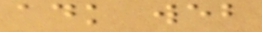adk web
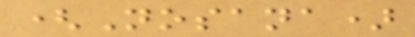(Nosana)
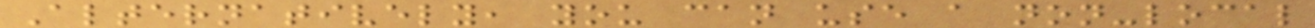Alternatively, you can use a non-local
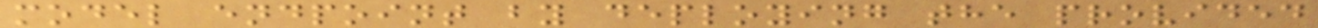model endpoint by deploying the provided
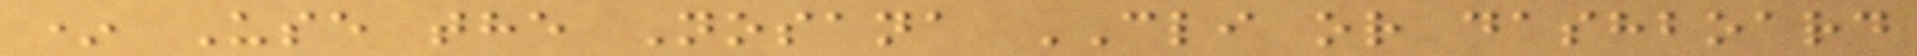* Use the Nosana CLI or dashboard
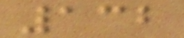132
